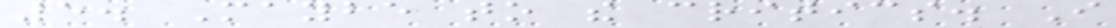5. Maybe to the critics. I
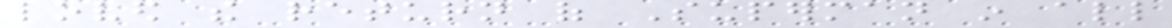loved the return of Superman in all
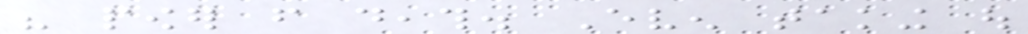his power from death. Even taking out
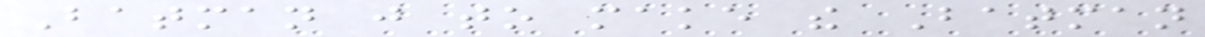Batman just to make the Batman
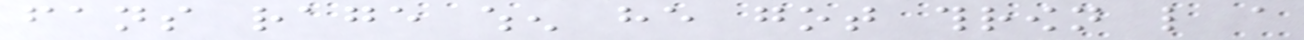fans rage when he got thrown like a
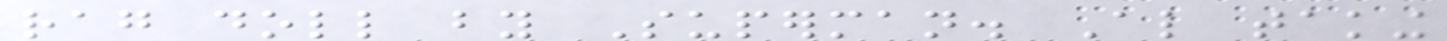rag doll by Superman. Also taking
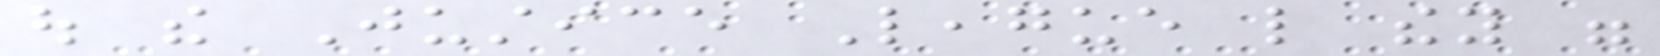out the Justice League like they were
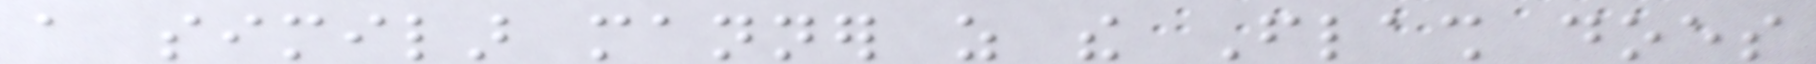a similar manner as the Flash does
